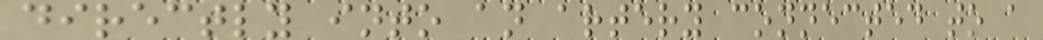directly into an artery connected to a
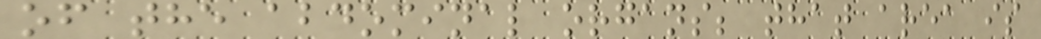of the abdominal organs; that area is
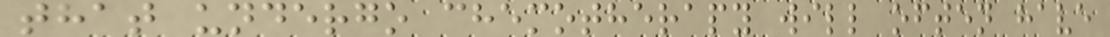that undergo chemotherapy will often have
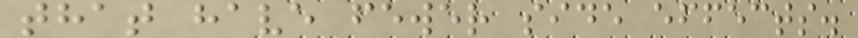that have fewer side effects.
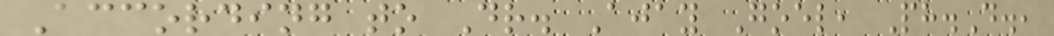According to Dr. Ajay Goel, Ph.D.,
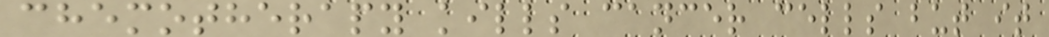chemotherapy kills cancer cells but it
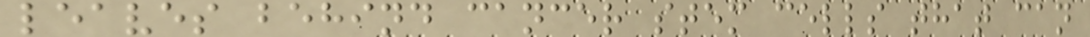leaves behind cancer stem cells that can
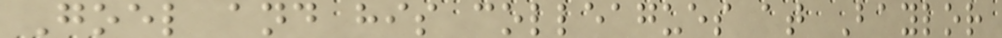Goel and his colleagues at Baylor
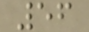56
